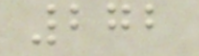272
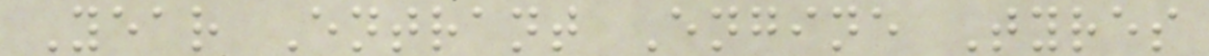Year Entrant Engine Tyres
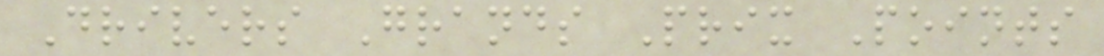Drivers Grands Prix Points
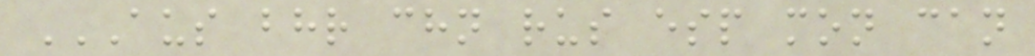AUS BHR CHN RUS ESP MON CAN
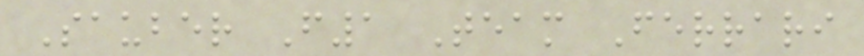Sauber F1 Team Ferrari
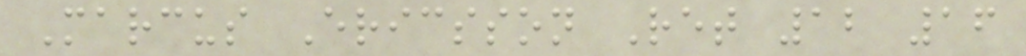Marcus Ericsson Ret 12 16
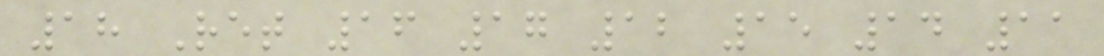18 Ret 16 17 12 15 14 11
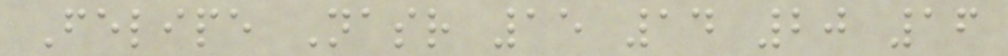Felipe Nasr 15 14 20 16
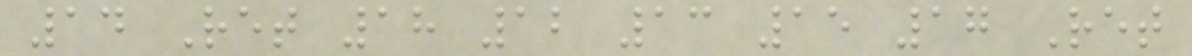14 Ret 18 12 13 15 17 Ret
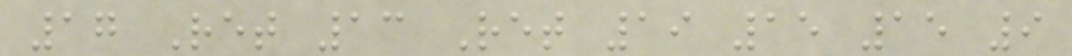17 Ret 13 Ret 19 15 15 9
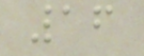16
